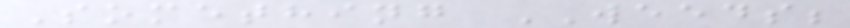Something WEEDS;
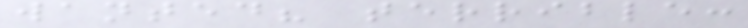wanted? terrible:
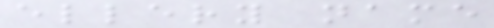ellery name
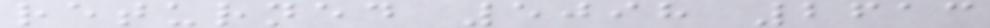returned 5098 2613
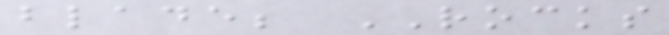blade; ROCKS
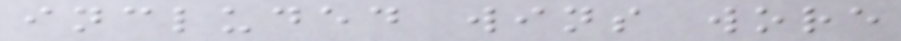included wins wore
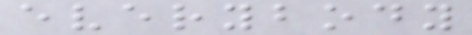everybody
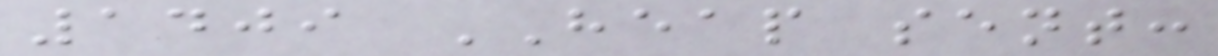1409 HEAP sent:
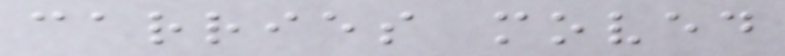carries moved
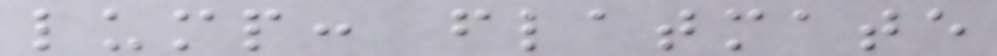lump: flatmate
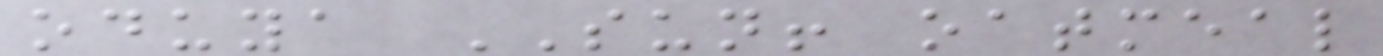oduya SUN! oatmeal
